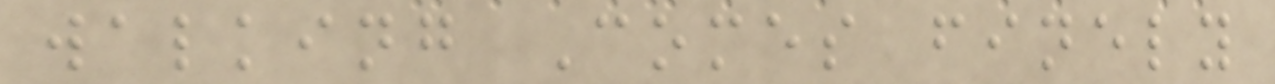walking Comes finely
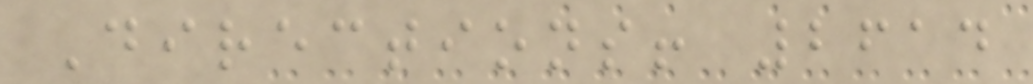Directions! 2614
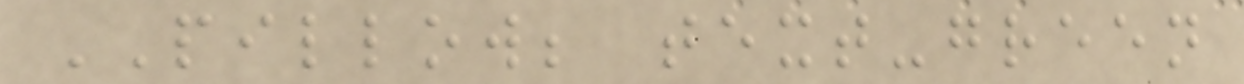PILLOW; text-green
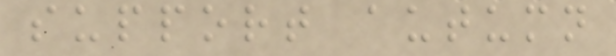support autumn
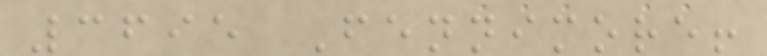3695 Fennimore!
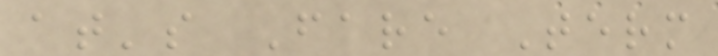at's Fare Term
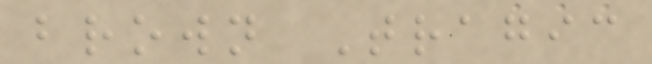brown Tragic
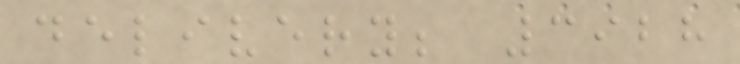delivery; 3928
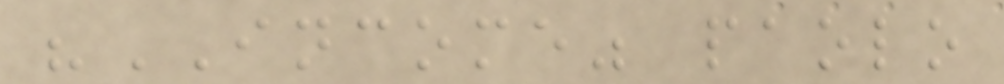"INCOME" paolo
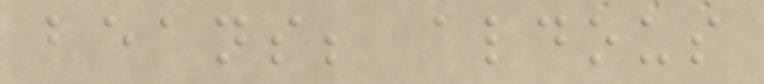beans; aldous
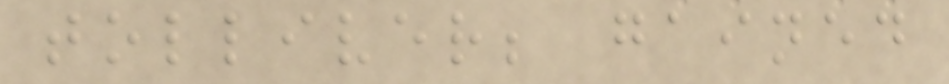tolliver; gained
